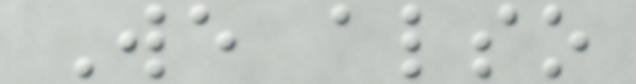We also
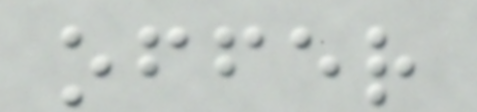offer
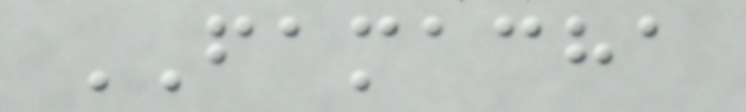FAMACHA
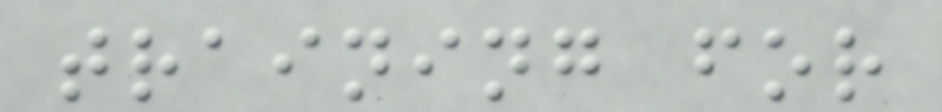training for
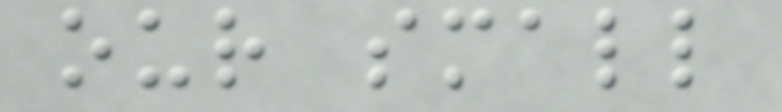our small
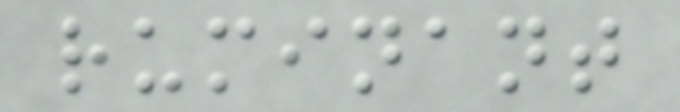ruminant
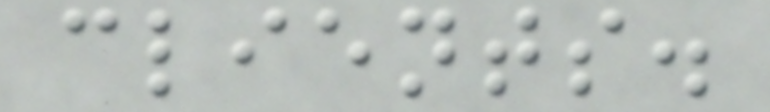clients.
